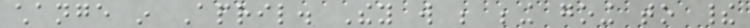change in April. They will be being going to their
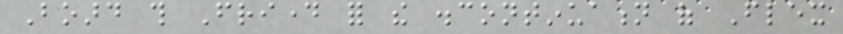Board this Friday for the discontinuation of Flex
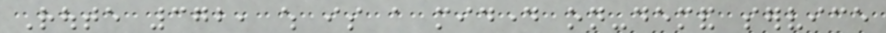Route 372, which is a midday on-demand service
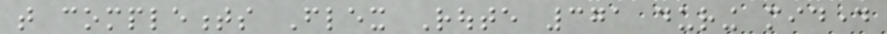that complements Flex Route 371 during midday
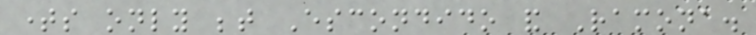times only between Escondido and Ramona.
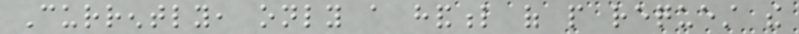Currently, only a handful of people request the
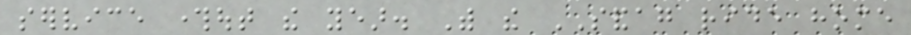service throughout the year. With the SANDAG ride home
